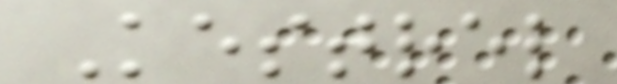Kestrel
